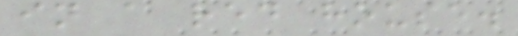in a red house.
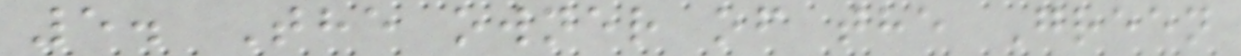5. The owner of the Green
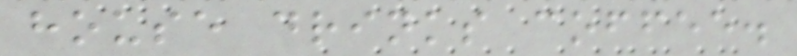house drinks coffee.
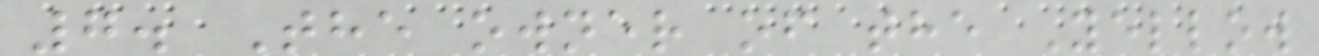7. The owner of the Yellow
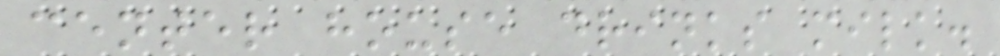center house drinks milk.
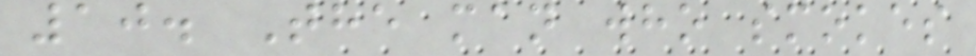10. The man who smokes
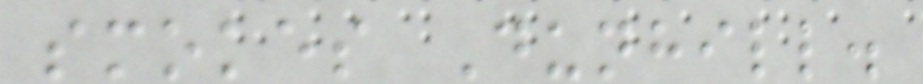smokes Dunhill.
